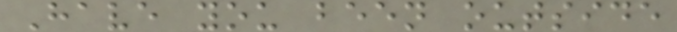Have you been outside
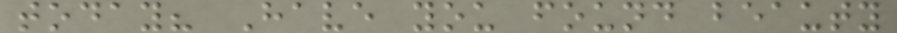today? Have you found beauty
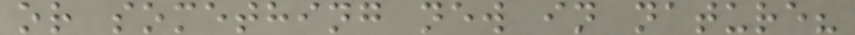or something new in nature?
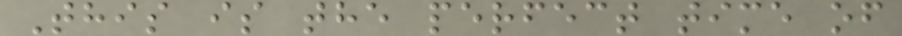This is the perfect time of
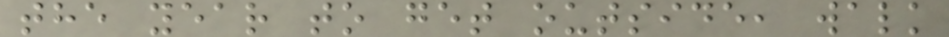the year to get outside, walk
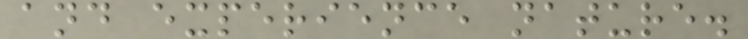and experience nature.
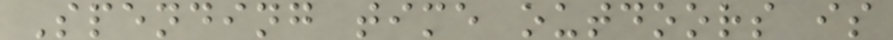Spending time outdoors is
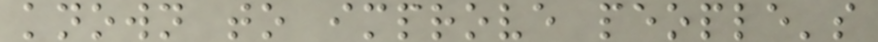known to improve people's
